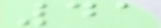41
